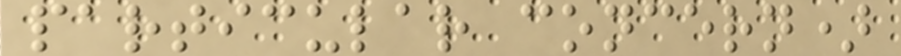particular concern)
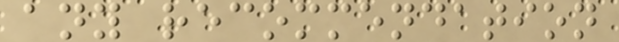any recommendation
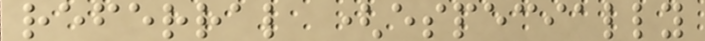referral (especially
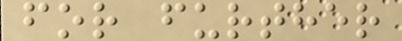for further
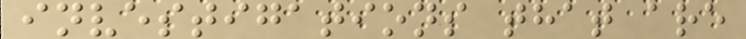investigations that are
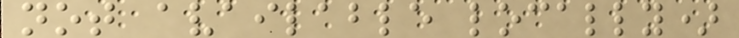not available locally)
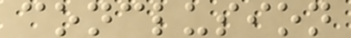conclusion
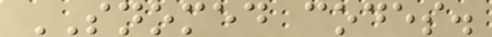SNOMED codes.
